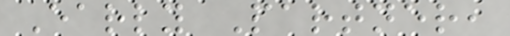Early Partner,
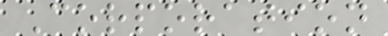Corporation
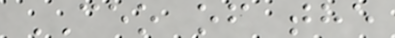CEO of the
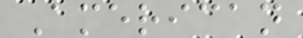American
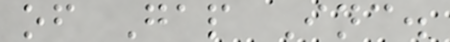of Gap Inc.
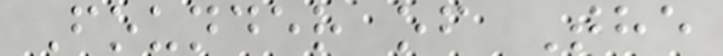Founder of The
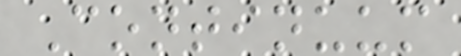Continuum
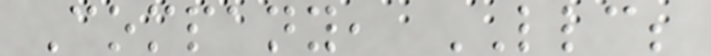Company, LLC;
